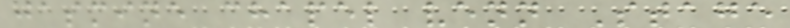jasmine chapel venn Stage
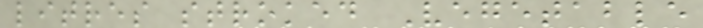litres stroked Vegetable
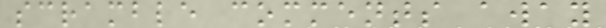scramble comments away
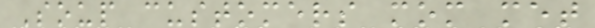Soup customers mom met
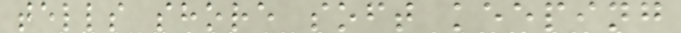tells shore soft keeping
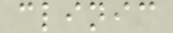clinic
